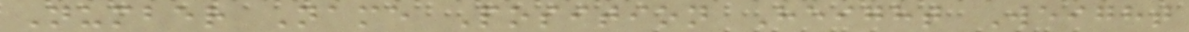Number Name Position Height Weight
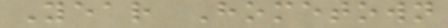Year Hometown
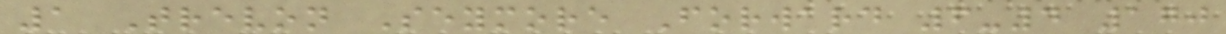1 Trevon Seymore Forward 6-4 170
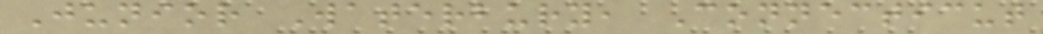Junior Waterbury, Connecticut
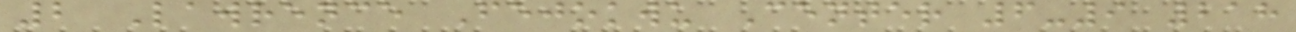2 Lawrence Fejokwu Center 6-9 218
